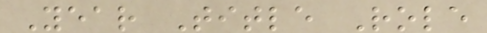Year Title Role
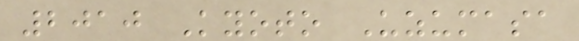2010 Kyoto Uzumasa
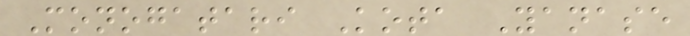Monogatari Kota Yanase
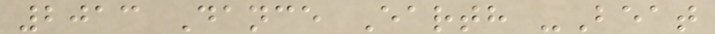2013 Dance Earth -Beat
